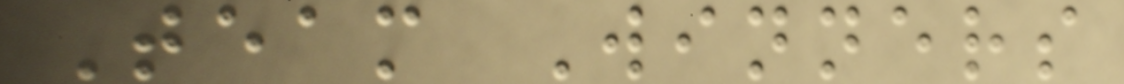Team Winners
